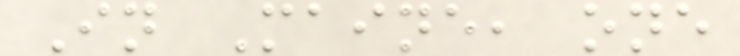In Maine, one
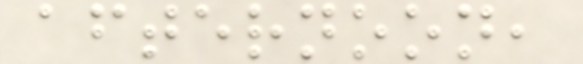afternoon,
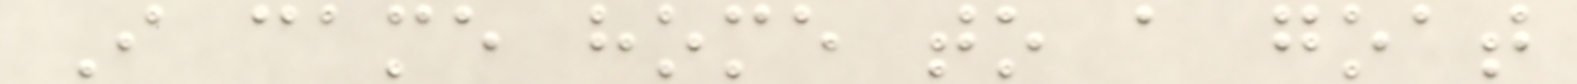I came home to a goat
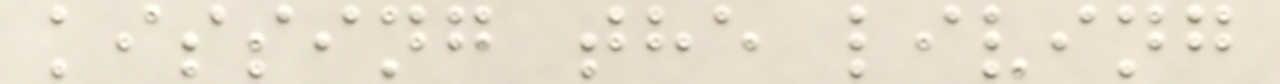kissing the living
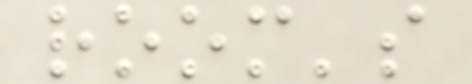room's
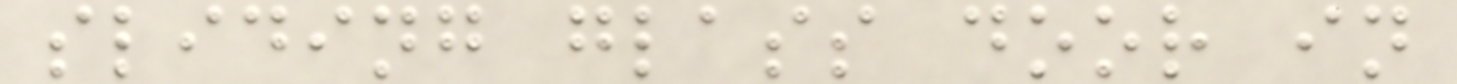sliding glass door in
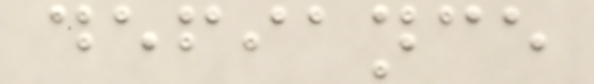defiance
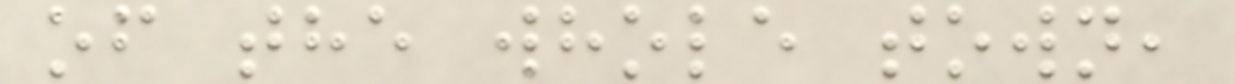of the whole town,
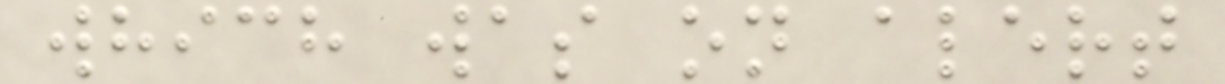which was on alert
